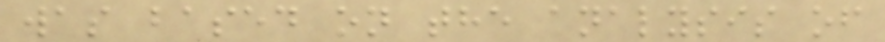was based on the analysis of
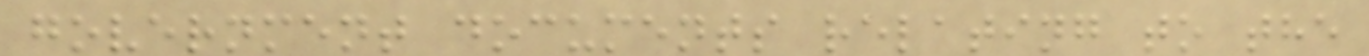government documents relating to the
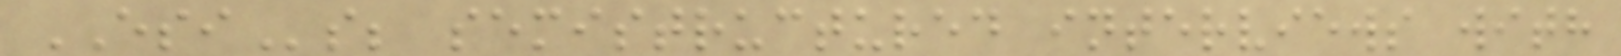ESIs; semistructured interviews with
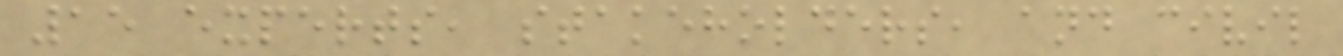15 experts, stakeholders, and civil
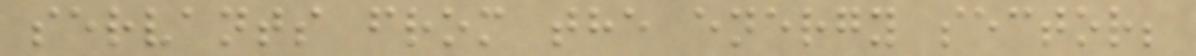servants from the energy sector;
